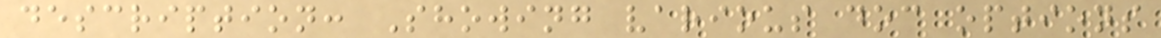description: Showing various doc options
